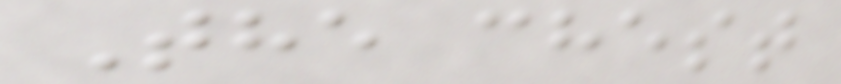The chest
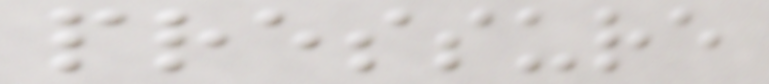pressure
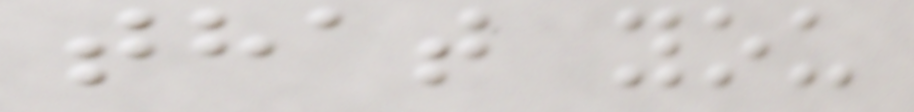that you
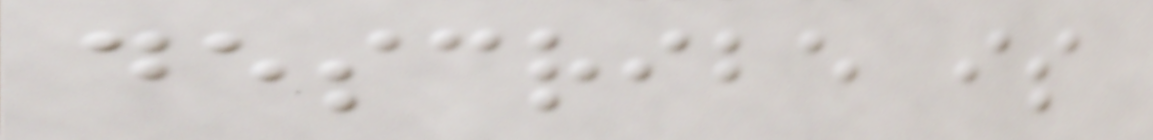describe is
